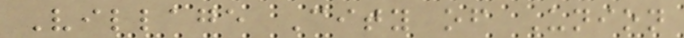Village City of Union
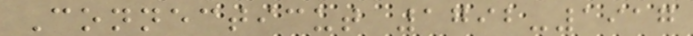Connecticut 1792-1917
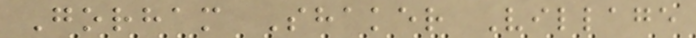Gorham Shaker Village
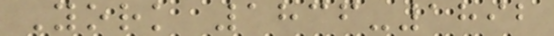York 1836-1892
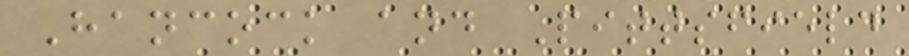Hancock and Pittsfield
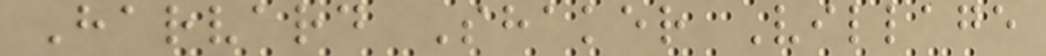Harvard Shaker Village
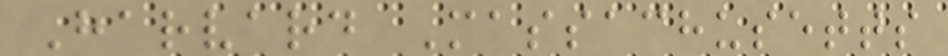Harvard Massachusetts
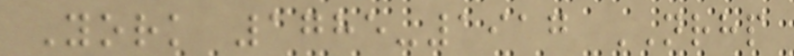York 1785-1917 NRHP
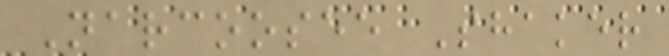Narcoosee Shaker
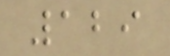129
